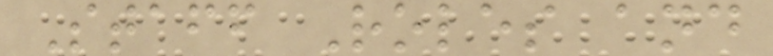Staff Roles and
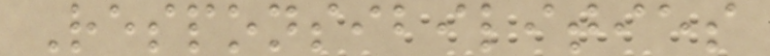Responsibilities
